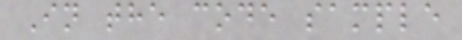In the code sample
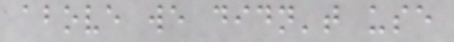above we didn't use
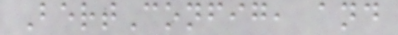BertConfig, and
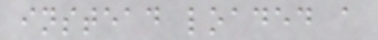instead loaded a
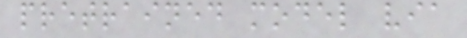pretrained model via
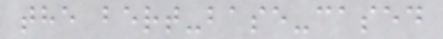the bert-base-cased
